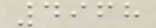4968
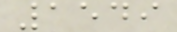1549
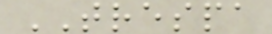TRESPA
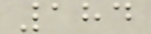184
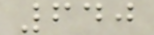640
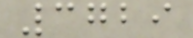3729
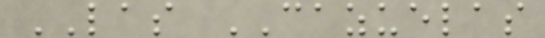LAS CAZUELAS
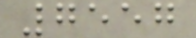7557
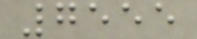7555
